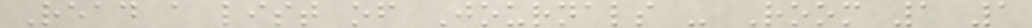Read a list of Journals - Room 1 1
